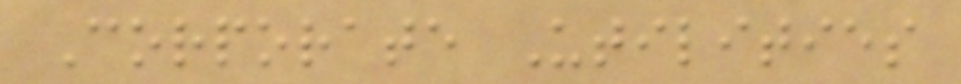Corporate Utilities
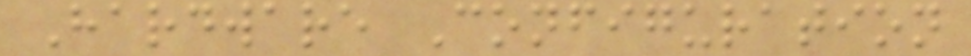Hardware Configuration
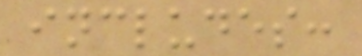includes:
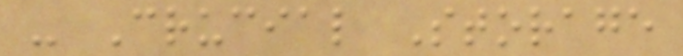- Crucial Storage
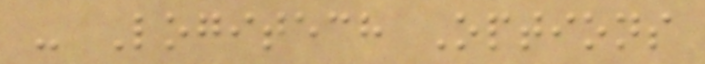- Logitech Options
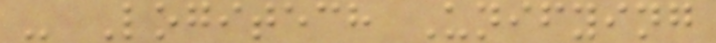- Logitech Unifying
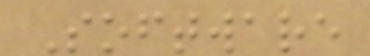Software
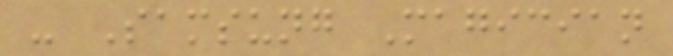- Samsung Magician
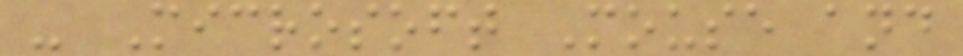- Microsoft Mouse and
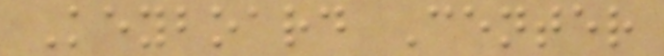Keyboard Center
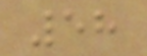58
